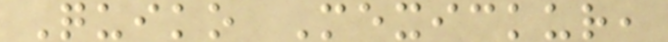Quiko Mexickur,
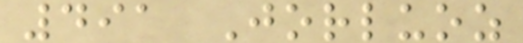491 Jorluoz
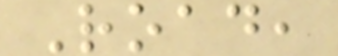Road,
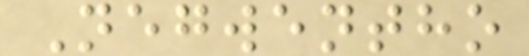Negwentho
